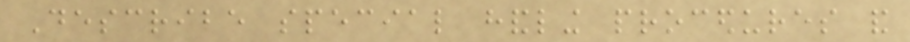Describe special handling procedures and
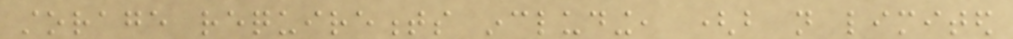storage requirements including, (but not limited
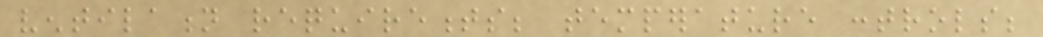ventilation requirements; temperature controls;
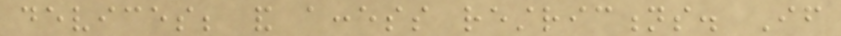devices; and access restrictions. If
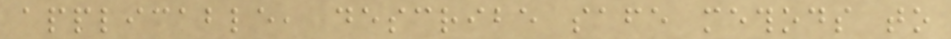applicable, describe safe methods to
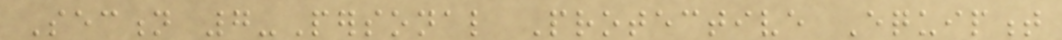Section 7-Personal Protective Equipment
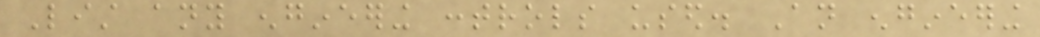List any engineering controls used. An engineering
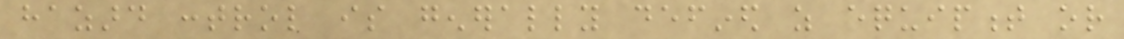hazard control is generally defined as equipment or
